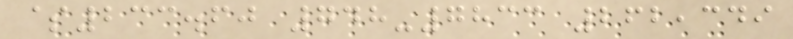$233.60 748-7833 262,349
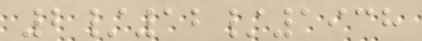2/12/1938
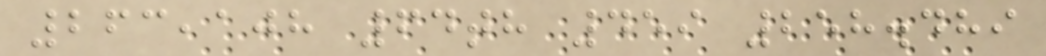263,108 64th 459 258.489
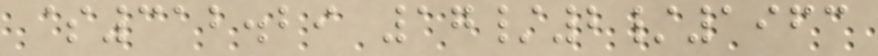$312.29 17/2/1963
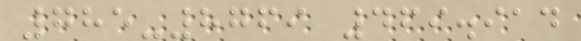785-8769 469.914
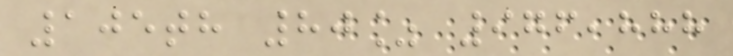105th 80% 976,888
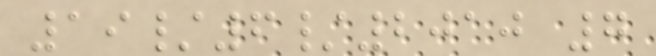19/6/2010 7
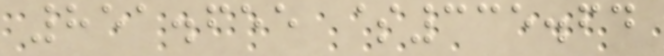851.655 $335.64
